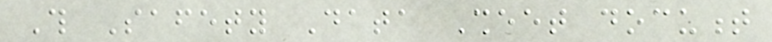This Safety Data Sheet document
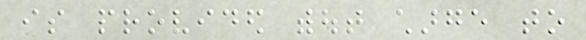is provided without charge to
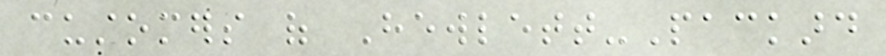customers of Hewlett-Packard
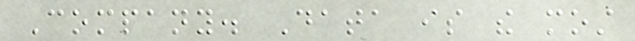Company. Data is the most
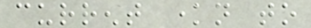current known to
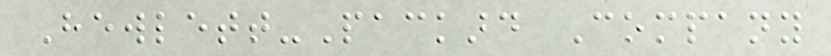Hewlett-Packard Company
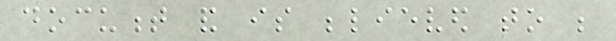document and is believed to be
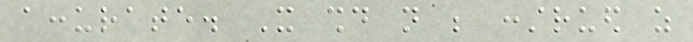accurate. It should not be construed as
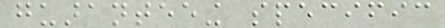guaranteeing specific
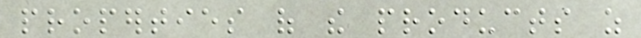properties of the products as
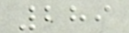289
